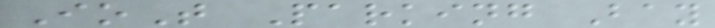IoT Parking Bay
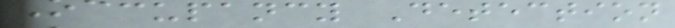Occupancy Detection
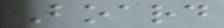Board
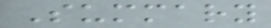Summary
